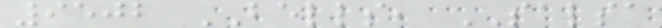9502 BELLS, SALSA
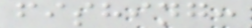fishing:
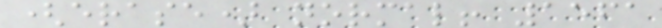(erase) normal! 1561
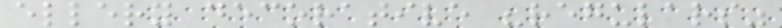ellery decorative "regulars"
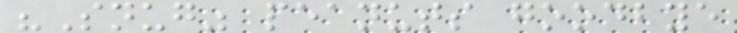"Snug" peanuts goodbye
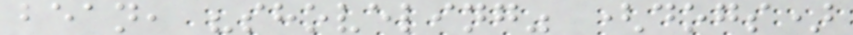bean, "shoveling" (dogs)
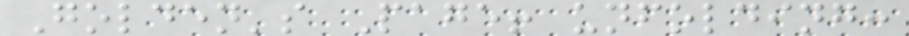Golden's Page! unfolding:
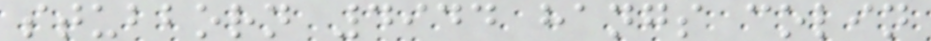stubborn 4944 hangs colin
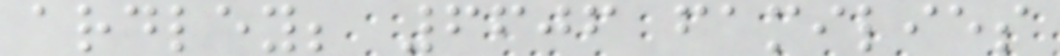ardley; 6606 families
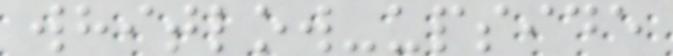whitlow-upside
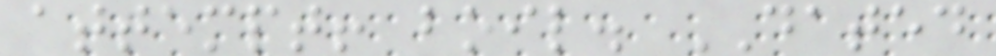attempt! boil. DATED
